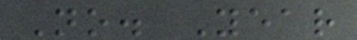No. Year
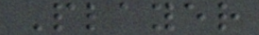Player
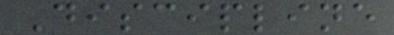Discipline
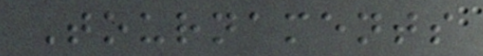Tournaments
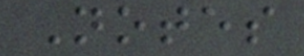Notes
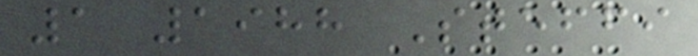1 1988 Steffi
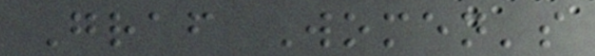Graf Women's
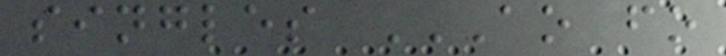singles AO FO
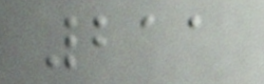211
